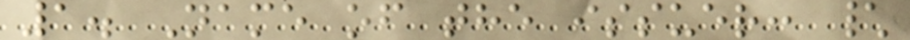1. Name of the issuer: \
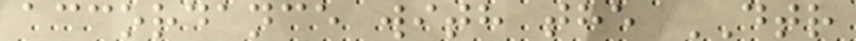accordance with the DTR
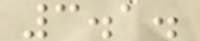3.1.
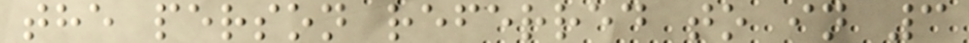the person referred to in 3
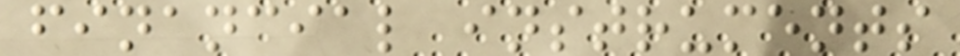financial instruments
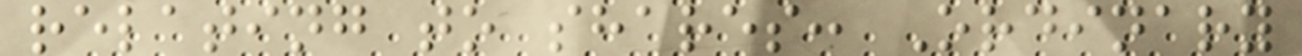relating to shares: Ordinary
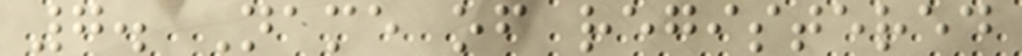7. Name of registered
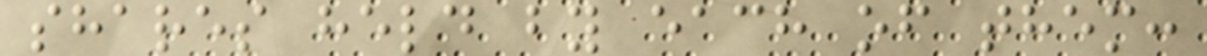shares held by each of them:
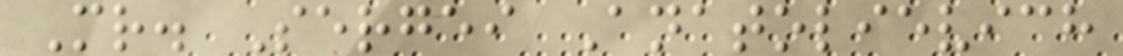Mr. Sergei Anatolievich
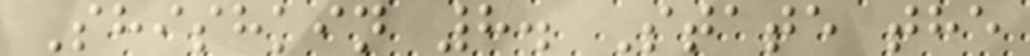Shishkin 8. State the
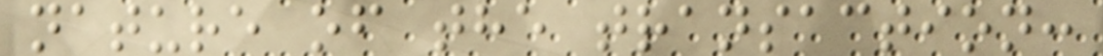nature of the transaction:
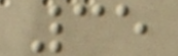35
